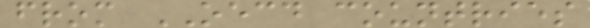from OECD countries
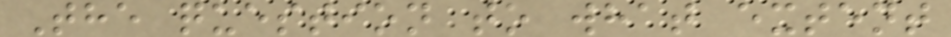The question to what extent
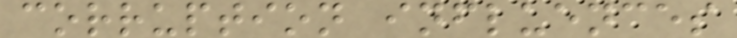corruption influences
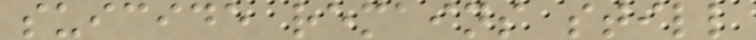suicide remains still
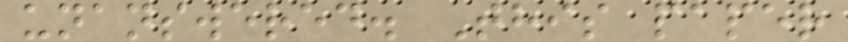unanswered. This paper
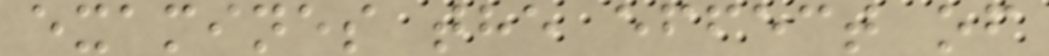examines the effect of
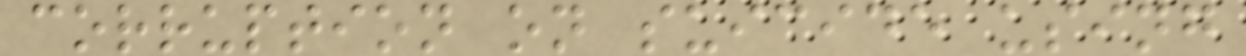corruption on suicide using
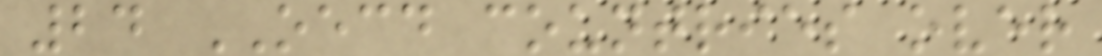24 OECD countries over
